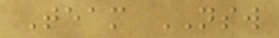Team NSW
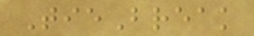TieBreak
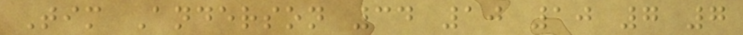Tim Anderson 34 10 10 7 7
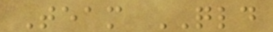Team QLD
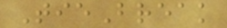TieBreak
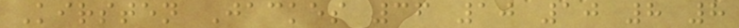Kirsten Jackes 36 10 10 8 8
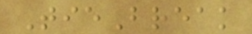TieBreak
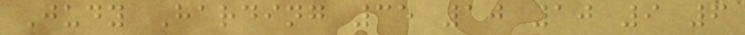Judy Harding 35 10 10 9 6
